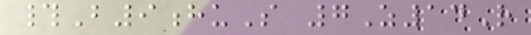#B9huS 7Z14R
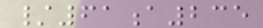/61a235
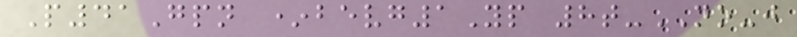P41Gpn *bevg1Yp 8t-NO-j
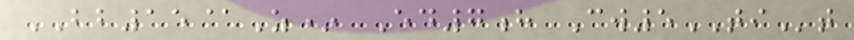BB15@Z* Ed7h Cw5TIt
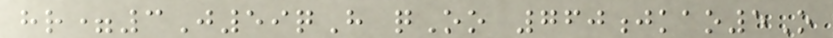hr=3J59qH qOo 760jkao5O
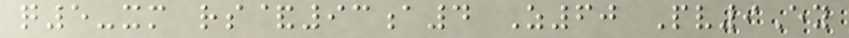q5-xm rs&93a4 Z60 Pv9Ey
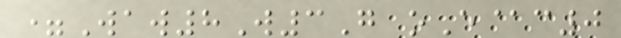=Waw8W3G oE@c0
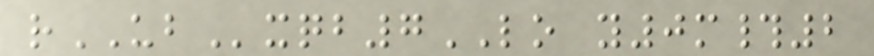rUBxqb7LO y0m#2
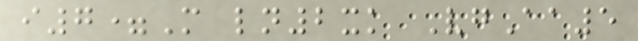i7=M ln2xk VgAa5
